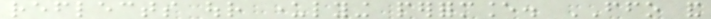reflects our underlying performance. FFO and
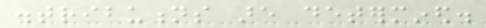distributions are determined.
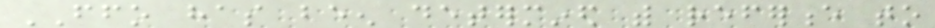FFO has been determined with reference to
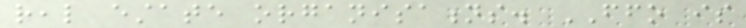real estate organisations. FFO is
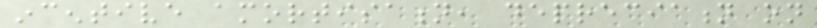incentive amortisation, depreciation on
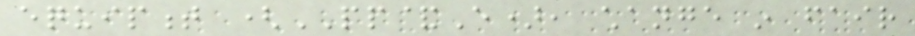equipment (PP&E), change in fair
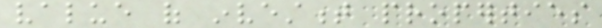value of investment properties
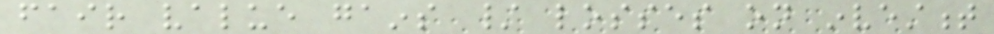fair value gains / losses on investment
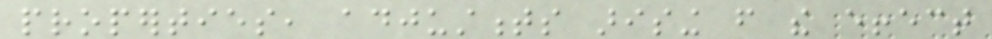properties, adjustments arising from the effect
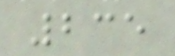235
